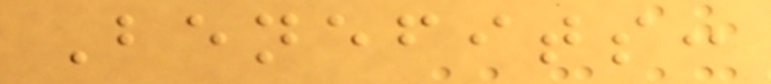Benefits:
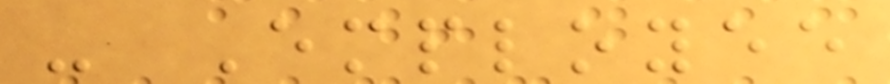- Employee
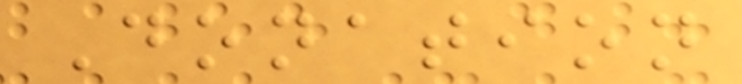Donation
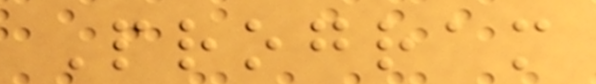Program
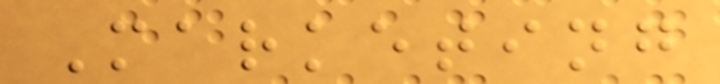Marketing
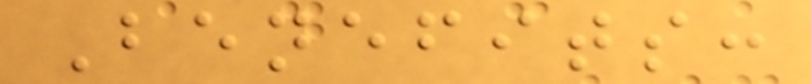Benefits:
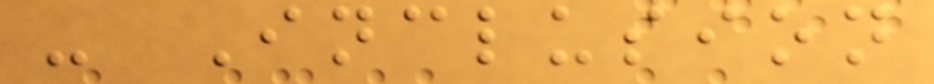- Inclusion
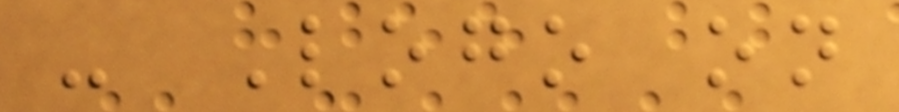- Logo on
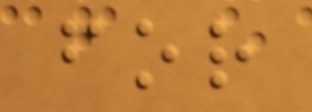for
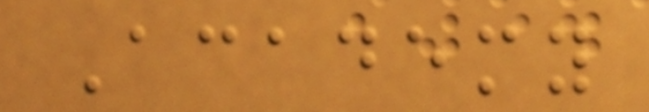Academy
